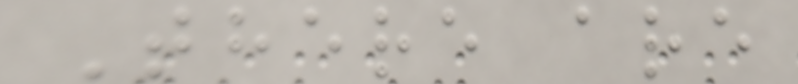There are
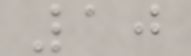10
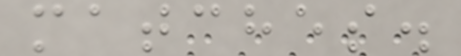matches.
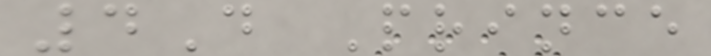4D Prince
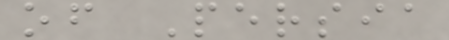of Persia
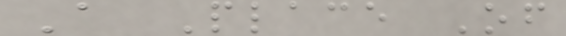A Place Of
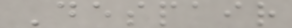Despair
